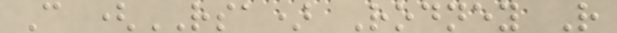C (RSA) Rodney R
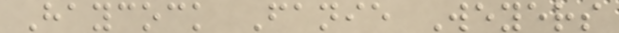Haycock Fanie Weyers
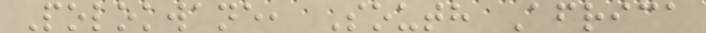Polokwane, South Africa
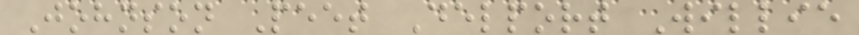Johnson Peet Delport Willie
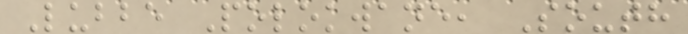Lubbe Polokwane, South
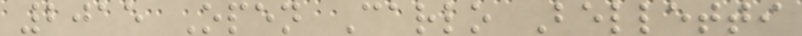2015 Open Carlo Belletti
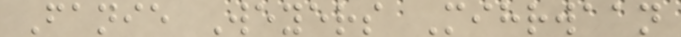Fanie Weyers Mihrwaan
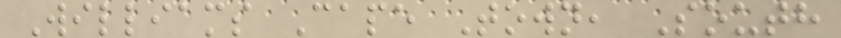Williams Cape Town, South
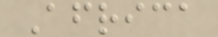Africa
